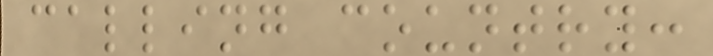calling country:
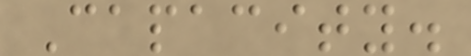Capacity.
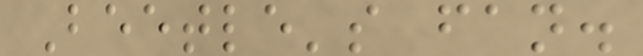Beetle's fan.
